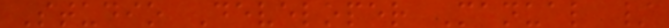Studio Developer Manual /
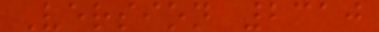Version 2310
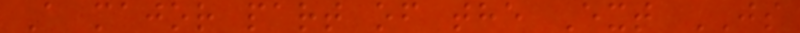A major part of the Ext JS
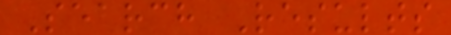Search Results
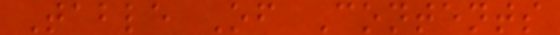Table Of Contents
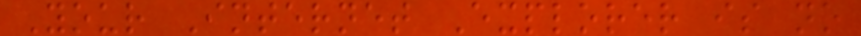Your Internet Explorer is no
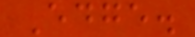Edge.
